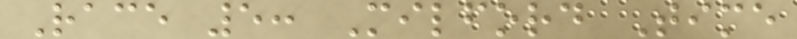Race 5: Milford Time
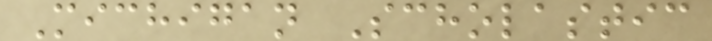Michigan Scholastic
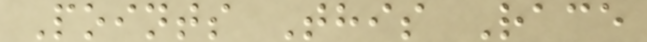Points This Race
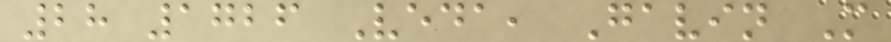28 1726 Veda, Gavin M
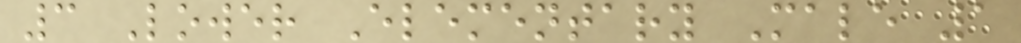3 Lower Elementary Male 1
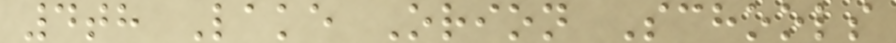4th Lake Orion Schools
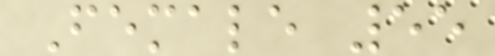Female 55
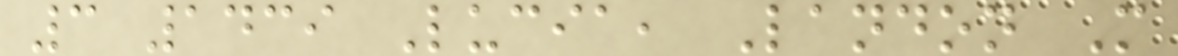3 1439 Lucia, Landon M
